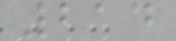214
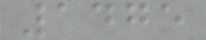1475
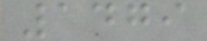1479
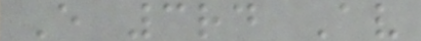E 3rd Av
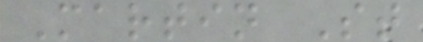Martin St
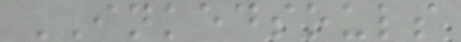INKEDSOULS
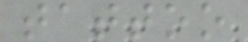tattoo
